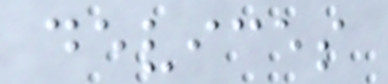devices
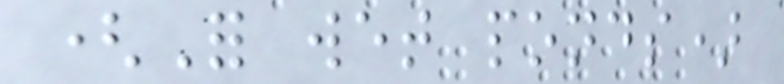(For wet ponds)
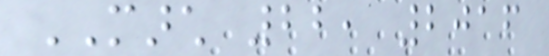MARCH 22, 2016
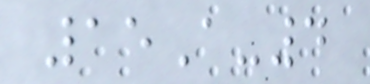15A-4
